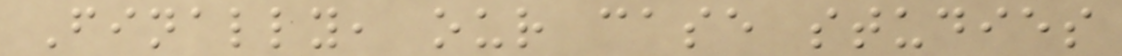Finally, our case studies
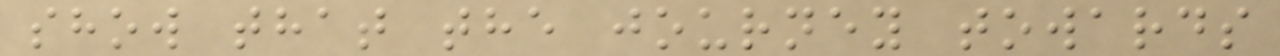show that the journey towards
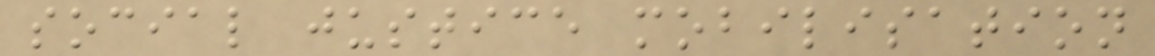social justice mobilisation
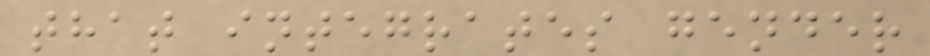that integrates gender
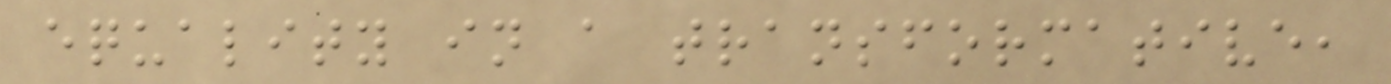equality in a transformative,
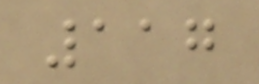117
